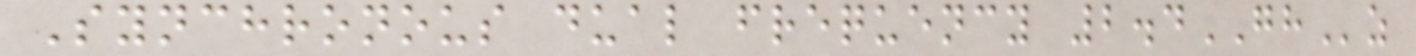Synchronous dual frequency 2.4GHz
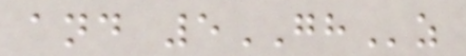and 5GHz
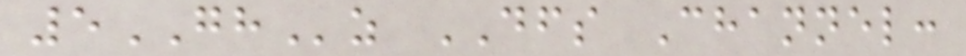5GHz DFS Channel:
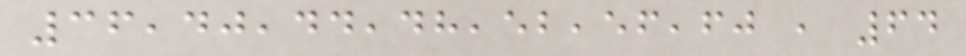36,40,44,48,52,56,60 , 64
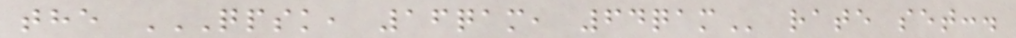the QPSK, 16QAM, 64QAM rate set:.
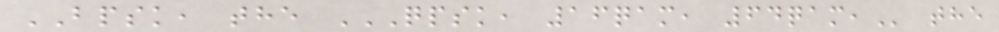BPSK, the QPSK, 16QAM, 64QAM, the
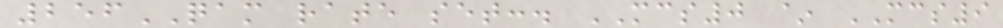256QAM rate set:. MCS0 ~ MCS9
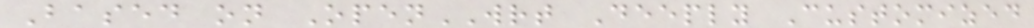Based on OpenWRT Deeply Customized
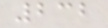232
